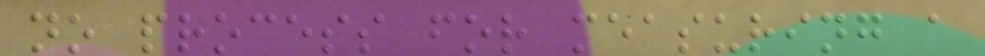no process for measuring a
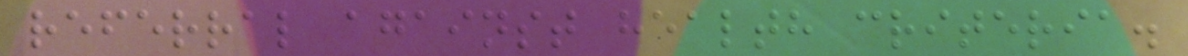referral against health criteria.
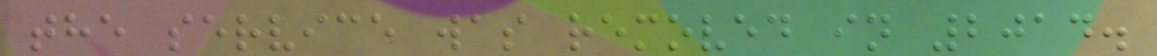the service was removed in 2014.
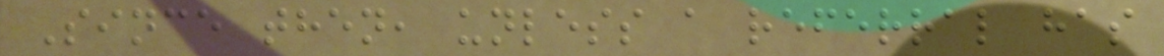Since then, unless a referral has
